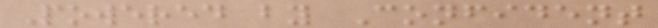Powered by Confident
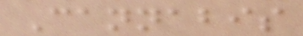Cannabis
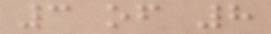3 of 8
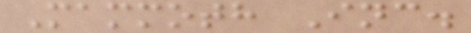Mammoth Inc.
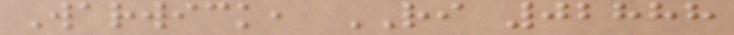Warwick, RI 02888
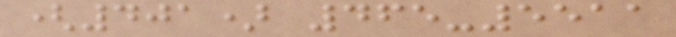(401) 465-5511
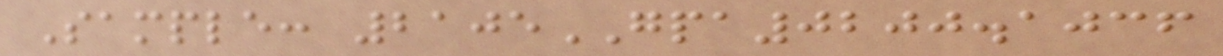Sample: 2105GPA0200.1036
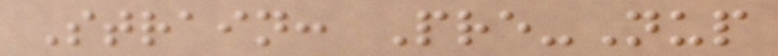Strain: Pre-Nup
